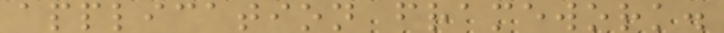application framework.
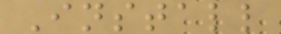Install
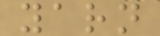yarn
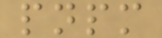pnpm
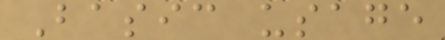Basic usage
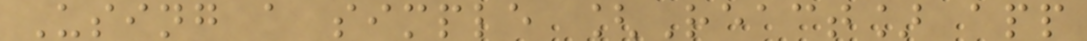Using a simple [React] app
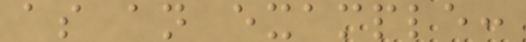as an example:
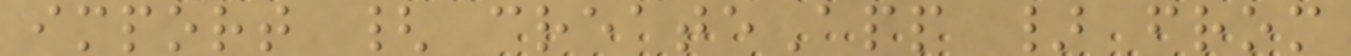import { createApp } from
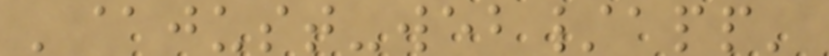'@just-web/app'
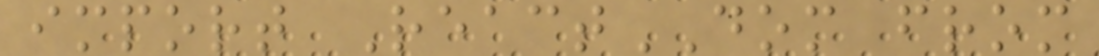import ReactDOM from
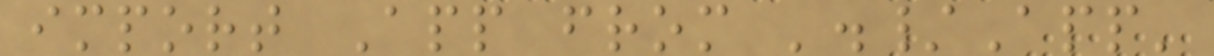import App from './App'
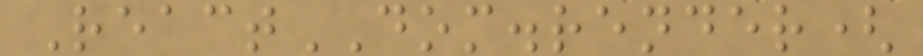ReactDOM.render(
